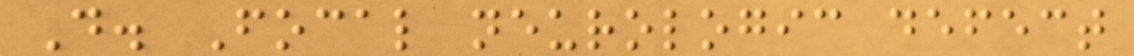D. Focal neurologic defect
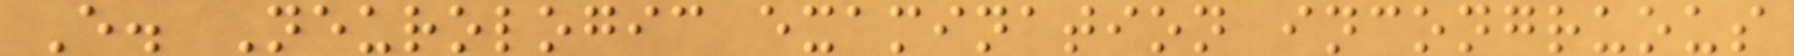E. Neurologic examination incongruous
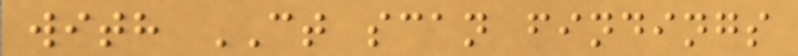with CT scan findings
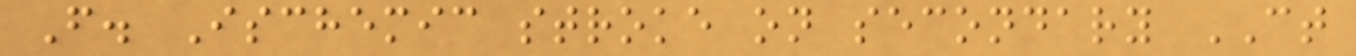F. Ischemic stroke on secondary CT
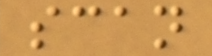scan
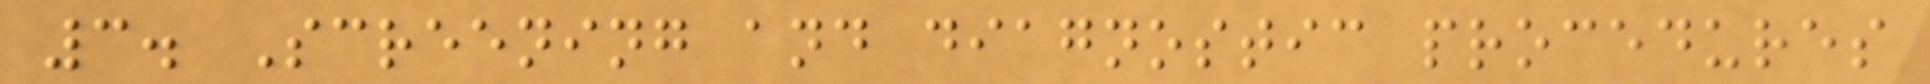3. Screening and diagnostic procedures
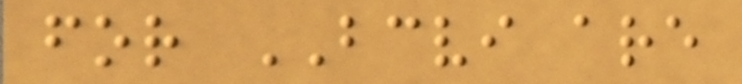for BCVI are
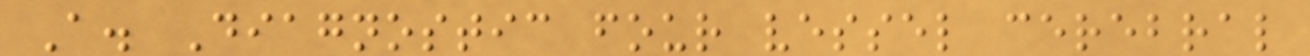A. Diagnostic four vessel cerebral
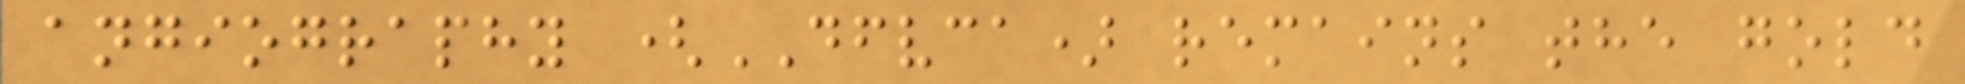angiography (DFVCA) remains the gold
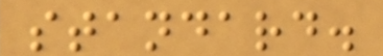standard.
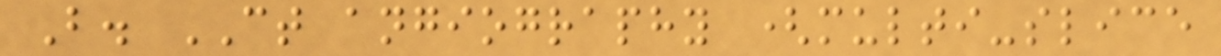B. CT angiography (multi-slice
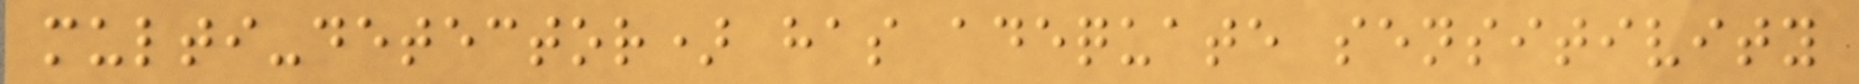multi-detector) has adequate sensitivity
